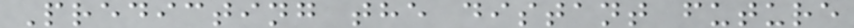Predicting the distant future
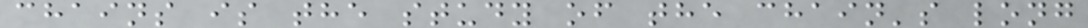chains is the study of the chain's long
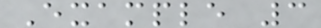Example 3
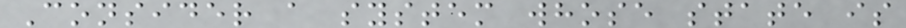Consider a system whose state is
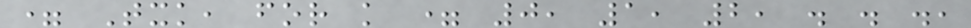= Txk, for k = 0, 1, 2, . . .,
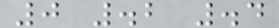0 .2 .4
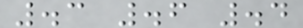.3 .6 .4
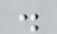.
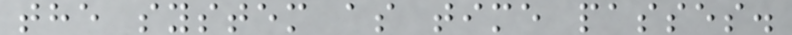the system as time passes.
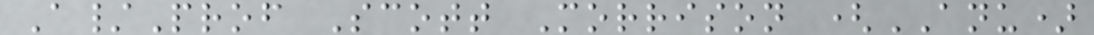A/Prof Scott Morrison (ANU)
